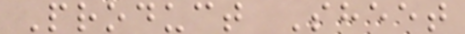Product Sheet
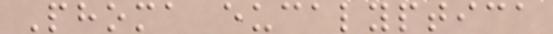Phoma eucalyptica
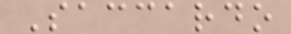Saccardo
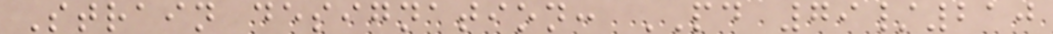Strain designation: PD 79/210
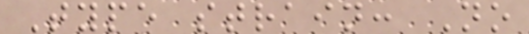Type strain: No
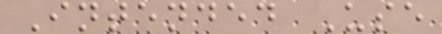Intended Use
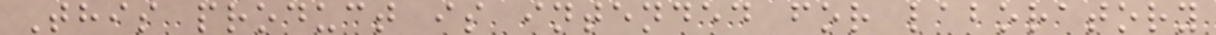This product is intended for laboratory
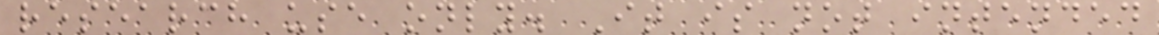research use only. It is not intended
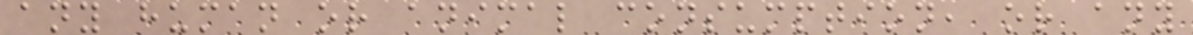any human or animal consumption, or any
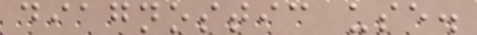diagnostic use.
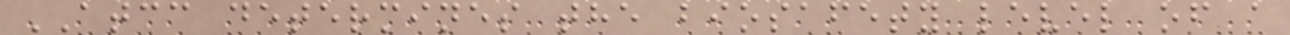ATCC determines the biosafety level of a
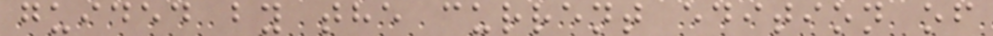guided by the current edition of
